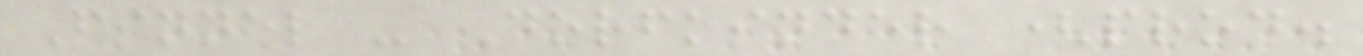Finnel - Dorfkinder (prod.
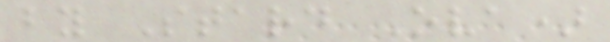by Stard Ova)
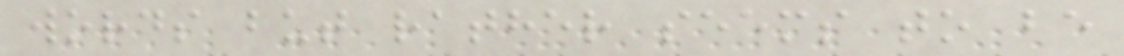words but rather seems to be
